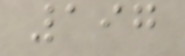197
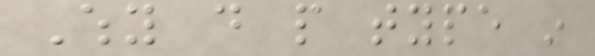Why do people type in
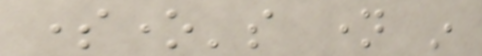someone's name in
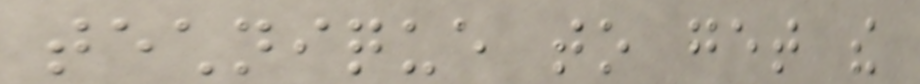technique to get the
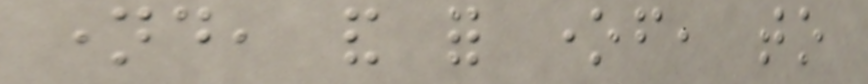named, and for oneself, to
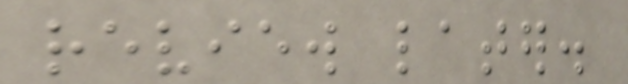review later.
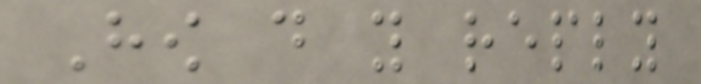How do you reply
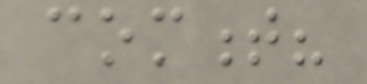comment?
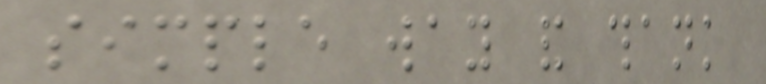simple way and thank
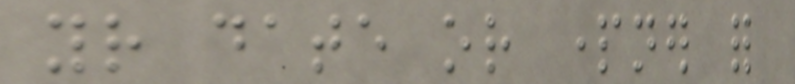your date or partner for
